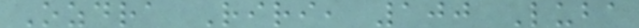Ozdra Riri, 100 Luba
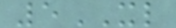5XL
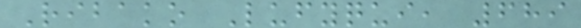Ribako Lufyqui, 689
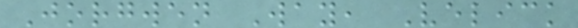Jorgwen Way, Velick
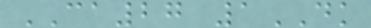CA27 1DK
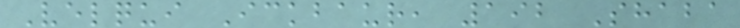Velqui Ickbaur, 192 Shaba
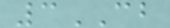3CB
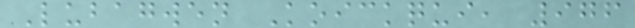Lubagwen Koickqui, 976
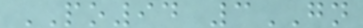PO94 3GN
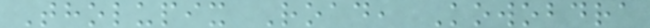Tholupix Road, Kowobdra
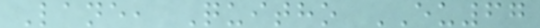Lane, Quitho EU67
